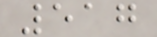517
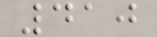410
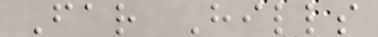Far Hills
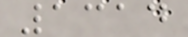1314
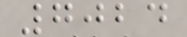7024
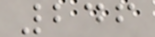246
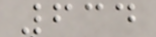634
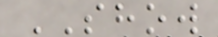SHOW
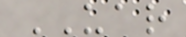UAR
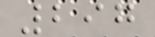297
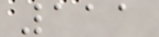111
